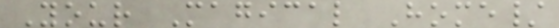Your Magical Home/
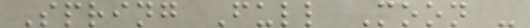Spring Full Moon -
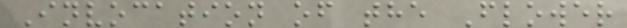Invocation of the Flower
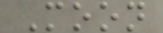Moon
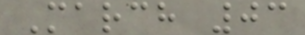March 03
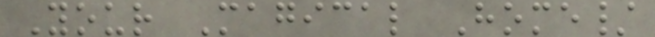Your Magical Home/
